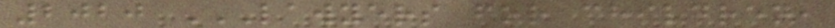2020 LAWYERS FOR CHILDREN,
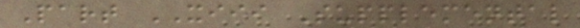Part XIII Supplemental
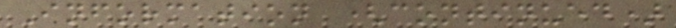Information (continued)
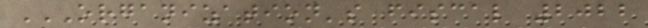ORGANIZATION'S FISCAL 2022
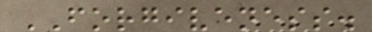FORGIVENESS.
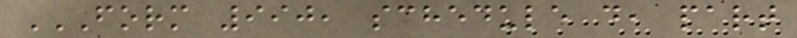FORM 990, SCHEDULE D, PART
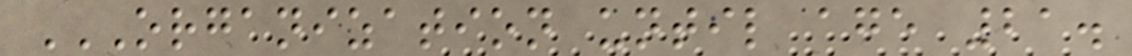ORGANIZATION UNTIL AGE 21.
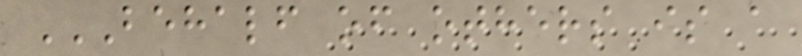BEHALF OF OTHERS IS A
